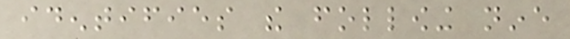identifies the following nine
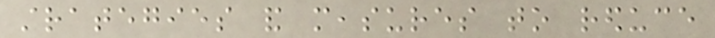strategies and measures to reduce
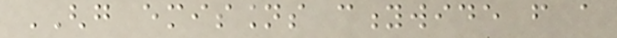GHG emissions citywide from a
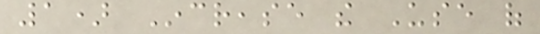1) Increase the Use of
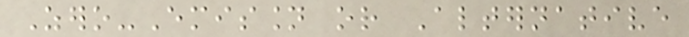Zero-Emission or Alternative
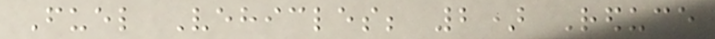Fuel Vehicles; 2) Reduce
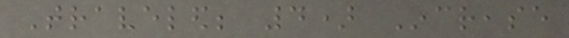Traveled; 4) Increase
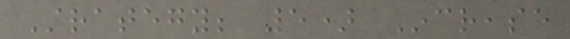Strategy; 5) Increase
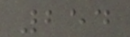254
